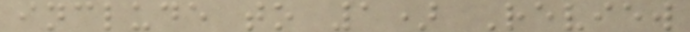include to 1) Review
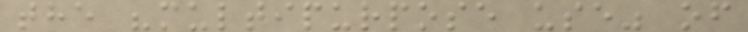the "multipurpose use" of
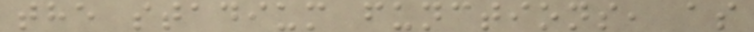the stadium functions, as
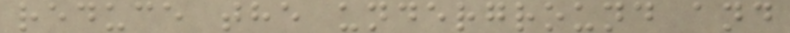reduce the underground and
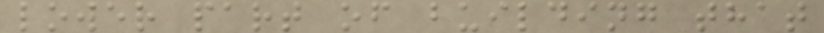lower part of building that
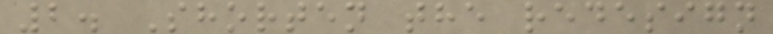2. Shorten the redesign
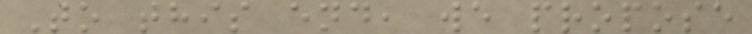To this end, we propose
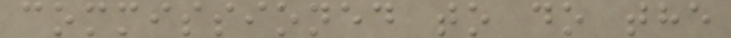commissioned to do the
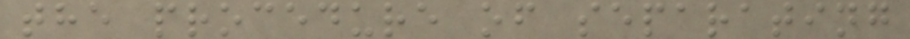the procedure of separating
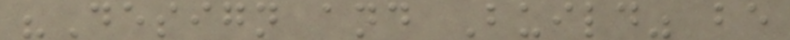"Design and Build" be
